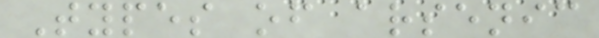Types of arsenic
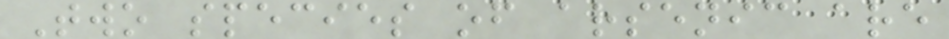Two species of arsenic are
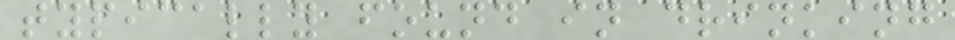typically found in drinking
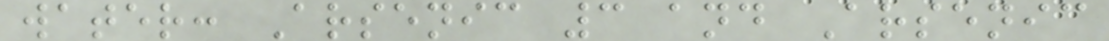water: Arsenic 3 and Arsenic
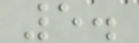5.
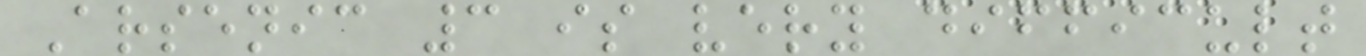Arsenic 3 is very difficult
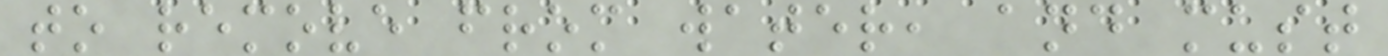to remove from water, and must
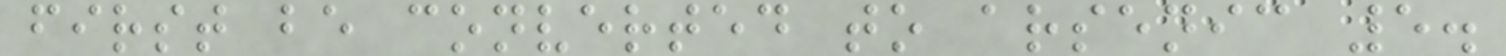first be converted to arsenic 5.
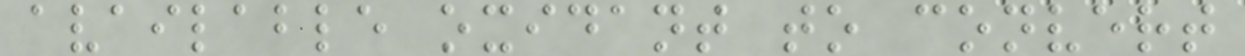available oxidant to convert
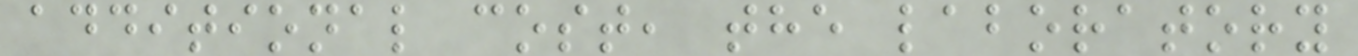additional cost, the laboratory
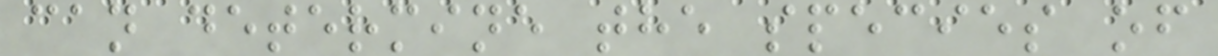can determine the species of
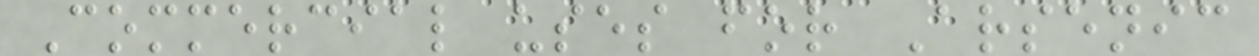Commercial uses for Arsenic
